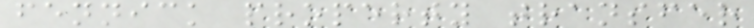fennick property transfer
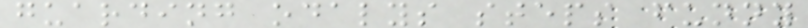guarding odalys steps funny
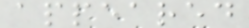appeared
